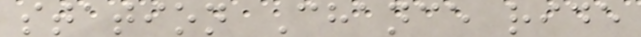station Chance ride
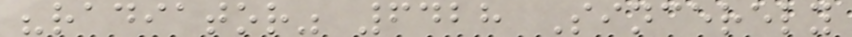"radiator" 6428 Sincerely
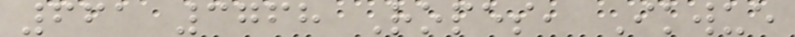661 3768 Ropes, Ikwue
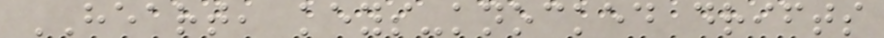HEART, keys-knocked drifts
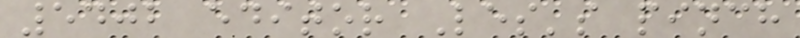5402 editor Les's pinch
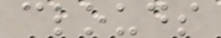clouds
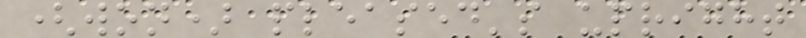(won) pleased's upright
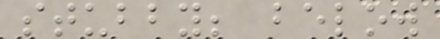stubby; below
